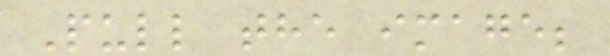Pull the image;
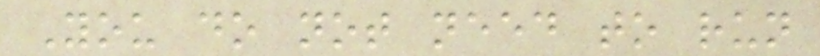You do not need to run
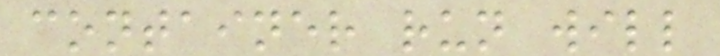container run will
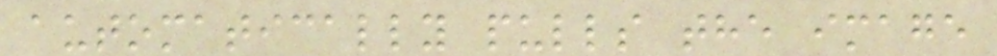automatically pulls the image
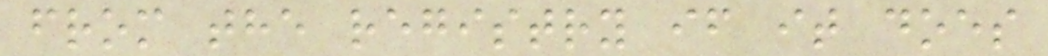from the registry if it does
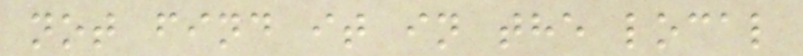not find it in the local
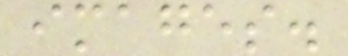images.
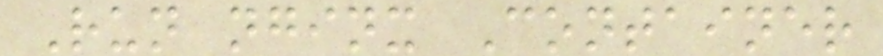Run nginx Container
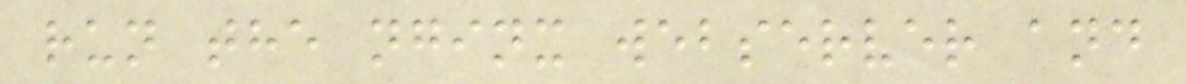run the nginx webserver and
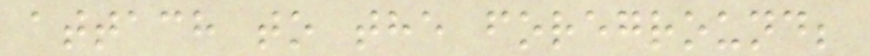attach to the foreground;
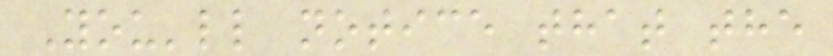You'll notice that the
